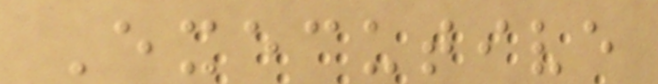Executive
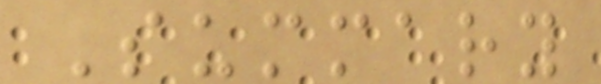Summary
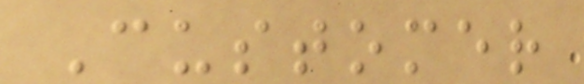Customer
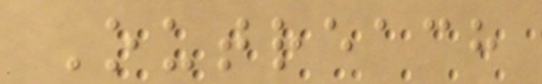Outreach
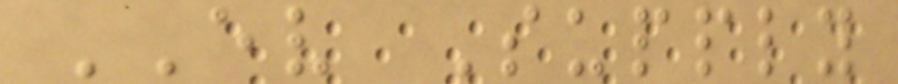EV Supply
